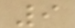9
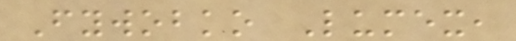Fywobko Lumex,
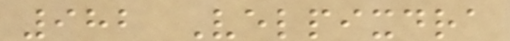982 Velpixdra
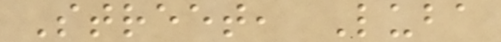Street, Luba
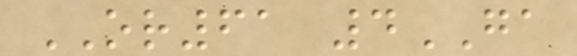OR61 4GA
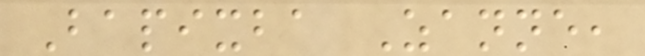Bapixba Zanne,
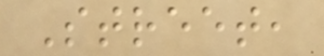Street,
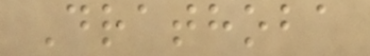Drathoba
